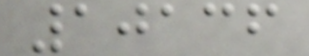10136
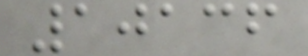10136
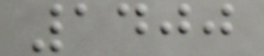1400
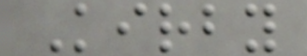Kirby
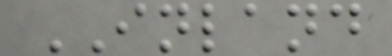INLAND
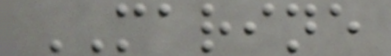MARINE
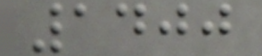1400
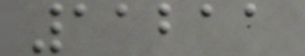11211
